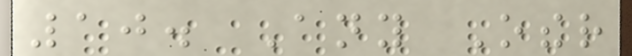10. Any Other
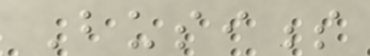Business
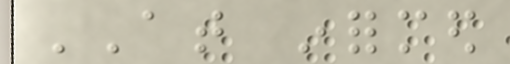AT informed
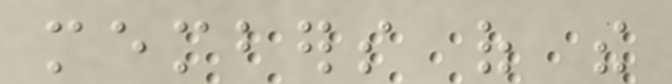members of the
